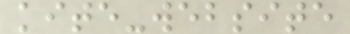kite-website
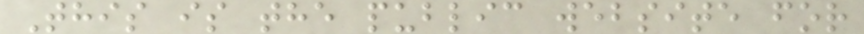This is the public website for
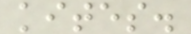kites.
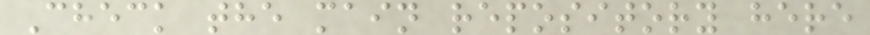Check the main repository here
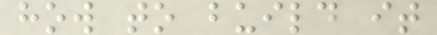how to build it
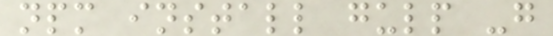npm install gulp -g
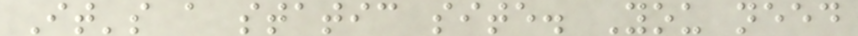It's a static site. You need
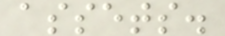assets.
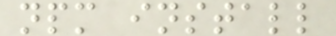npm install
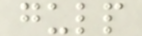gulp
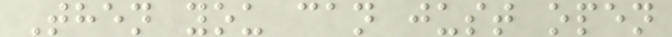Then you can just open
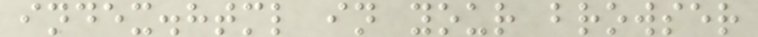index.html in your browser
